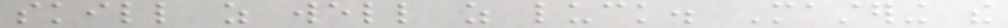skill as well as luck. Mastering the
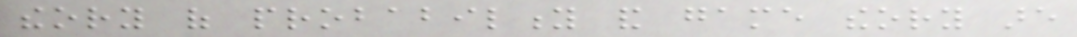theory of probability and game theory are
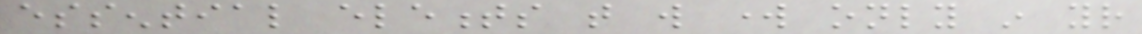essential elements that will work only in your
